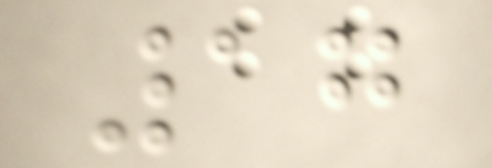17
